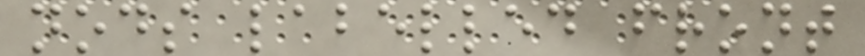nods labelled front
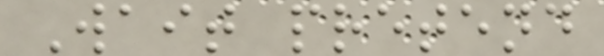Wait pretend
